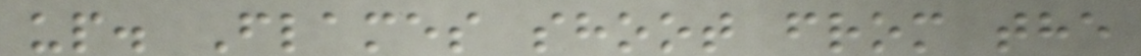up. Flames shoot from the
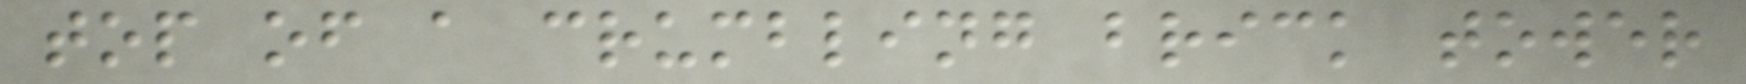top of a crumbling brick tower
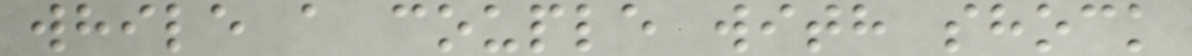while a couple with shock
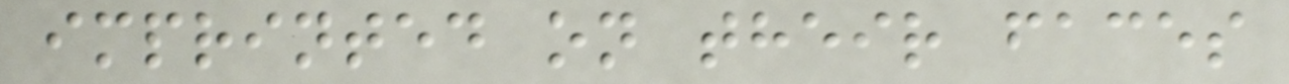imprinted on their faces
